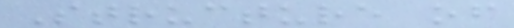Structure of
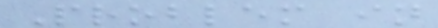Problem in
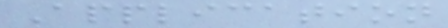Application
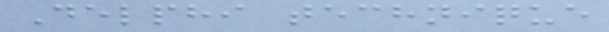Delphi technique
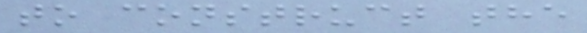to construct the
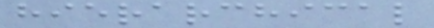hierarchical
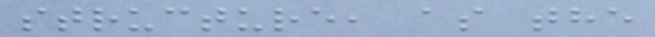structure, as the
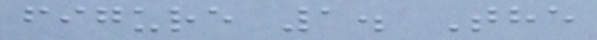figure 1. The
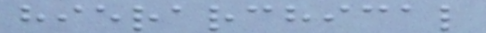hierarchical
